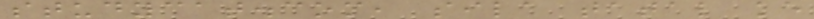studycat.com, sila tatal ke
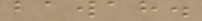bawah.
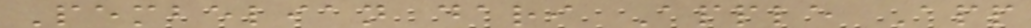Pembelian dari Apple App
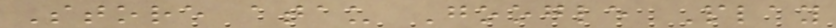Store atau Google Play
